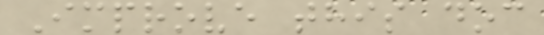Improve this doc
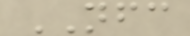NFC
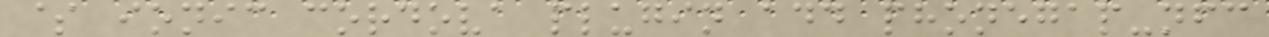$ ionic cordova plugin add phonegap-nfc
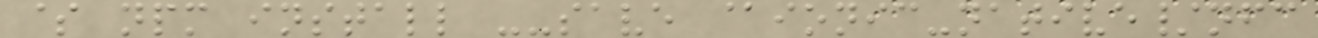$ npm install --save @ionic-native/nfc
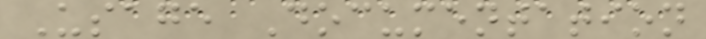Usage Documentation
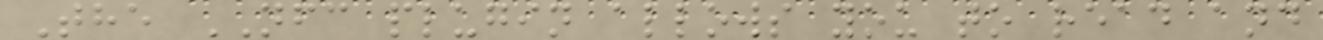The NFC plugin allows you to read and
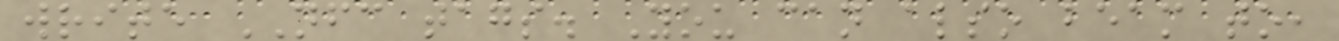write NFC tags. You can also beam to,
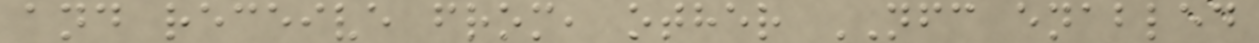and receive from, other NFC enabled
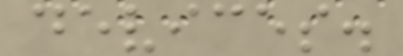devices.
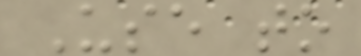Use to
